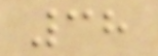38
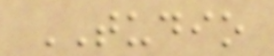TUDIO
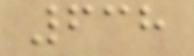638
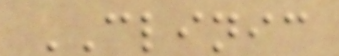CLINIC
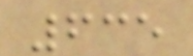635
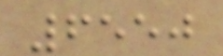6550
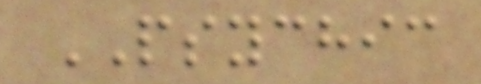PSYCHIC
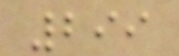299
